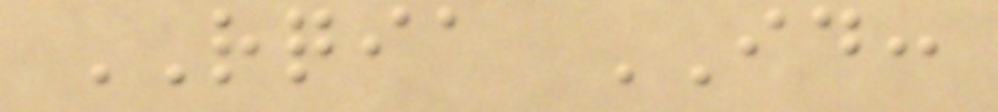RQIA ID:
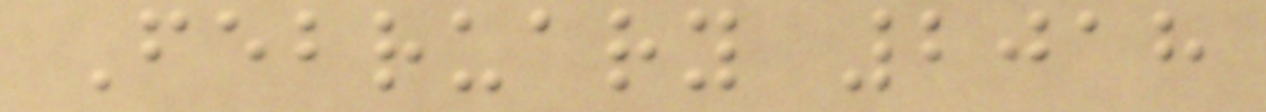February 2018
